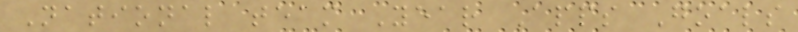National team Year Apps Goals
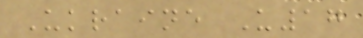Ukraine U17
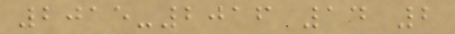2015-2016 14 2
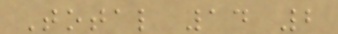Total 14 2
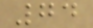74
